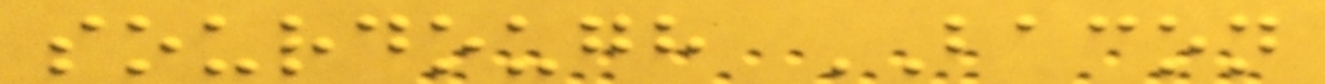sourdough BACON
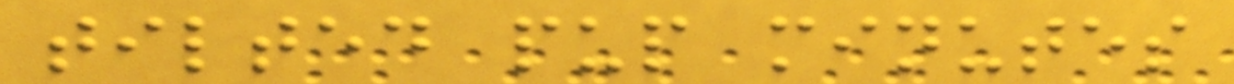tilted pup minutes
